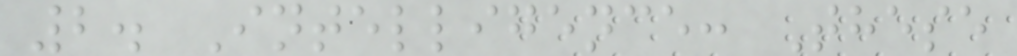2. Intelligence: These
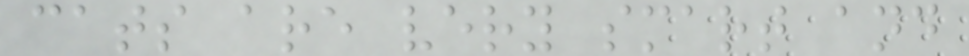cats are very smart and
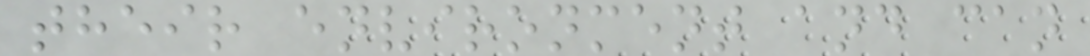their environment and can
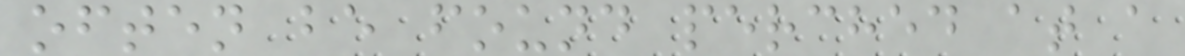often be found perched at a
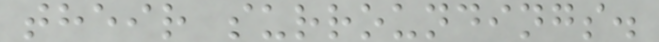their surroundings.
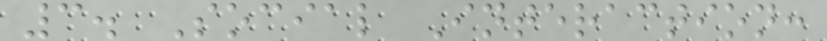3. Social Interaction:
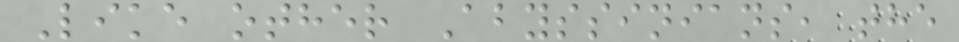Like other Abyssinians, the
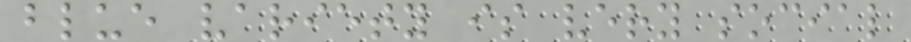blue variety is very social
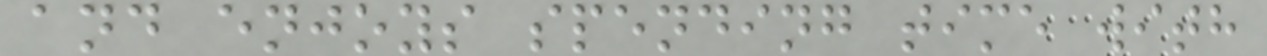and enjoys spending time with
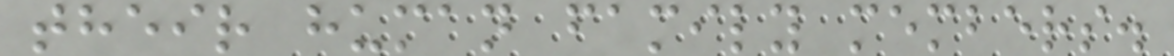their human family members.
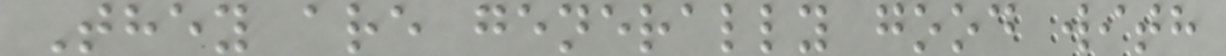They are generally good with
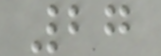27
